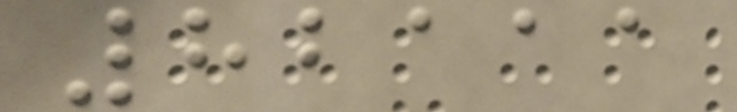82111
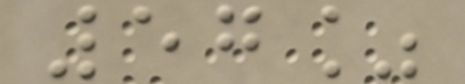57%
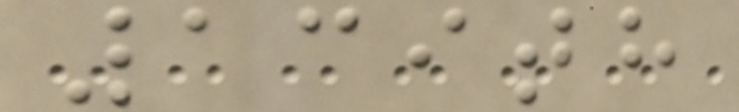139th
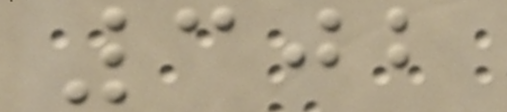302
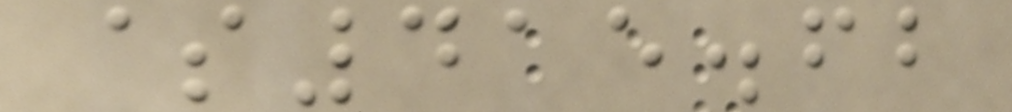$415.62
